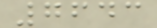7643
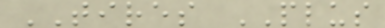TIRES PLUS
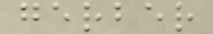gerber
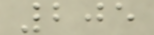205
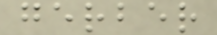gerber
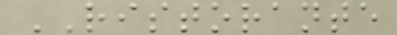RISTORANTE
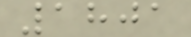1801
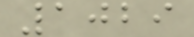1029
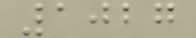1027
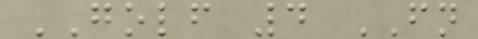GOLF 4 FN
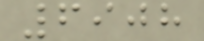6908
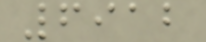6912
